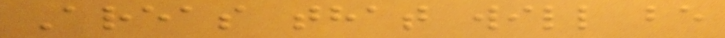Areas that will be
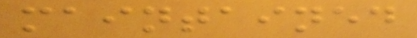maintained
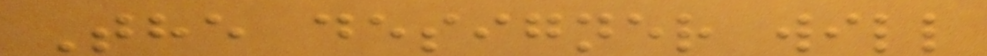The designer will
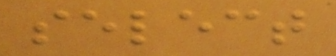select
